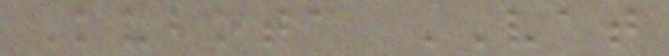Kubota VAT
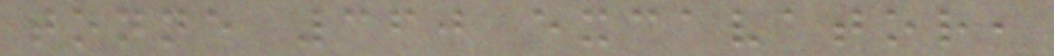tonne 360 excavator,
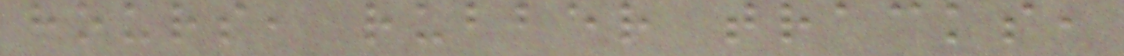hours, rubber tracks,
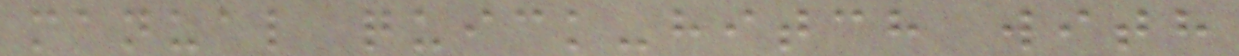manual quick-hitch with
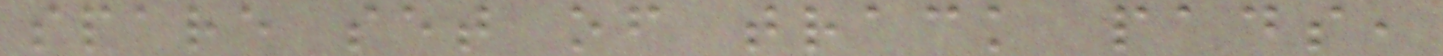spare set of track pads,
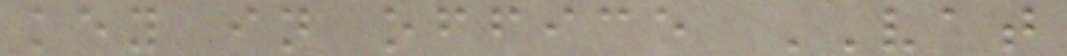key in office VAT
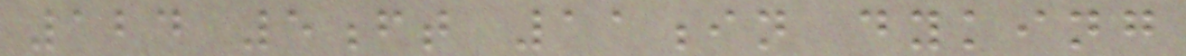124 5ft 11in dyking
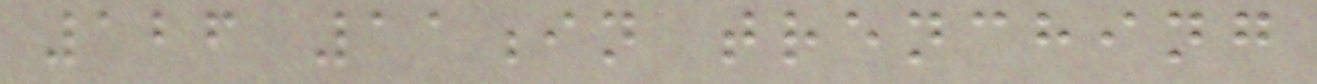126 11in trenching
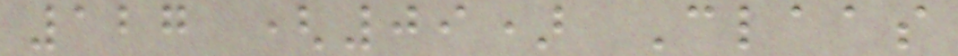127 (09) Claas
